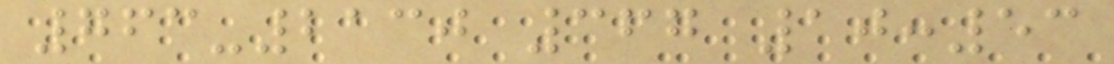763-2130 367 10:53
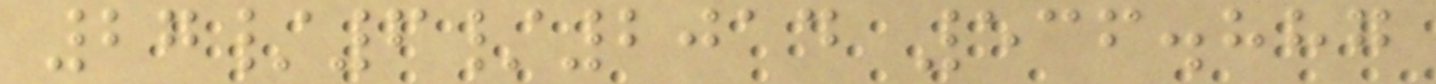27/6/2014 536.887
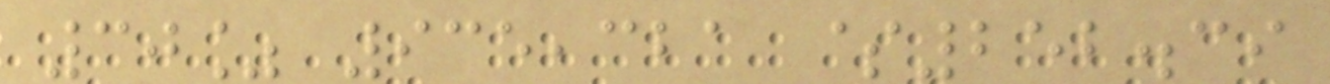30% 935,321 $252.39
